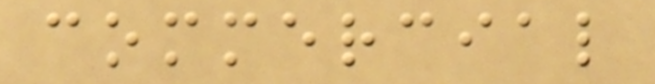commercial
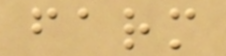farm
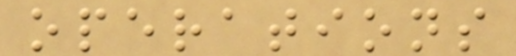operations
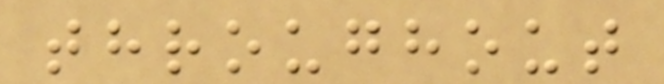throughout
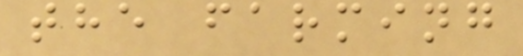the farming
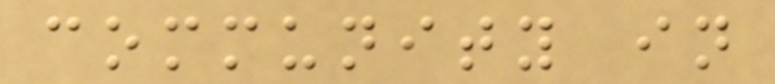community in
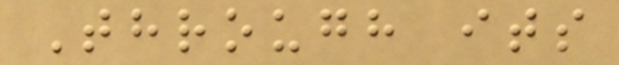Through its
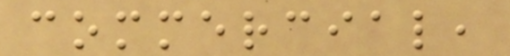commercial,
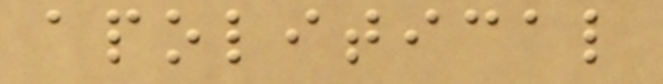apolitical
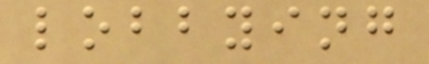lobbying
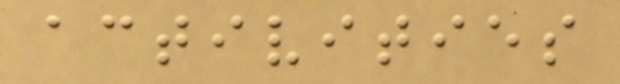activities
